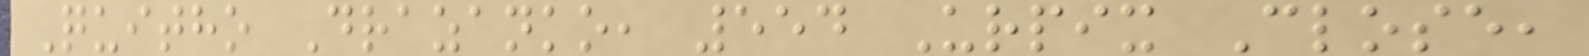Quitho Drazanko, 554 Urpix Close,
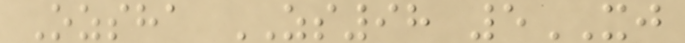Ozsha ZS98 5XJ
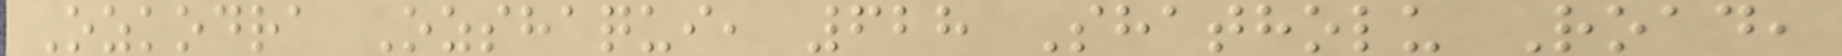Ozkodra Ozshaqui, 628 Shatholu Road,
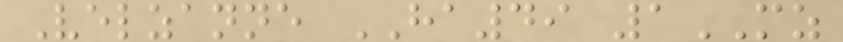Velzanne HA49 1MZ
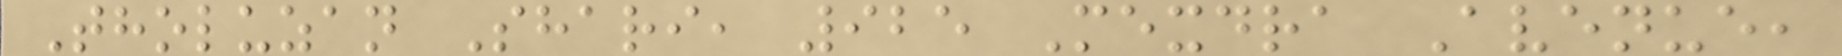Tholuzan Shari, 925 Mexdra Avenue,
